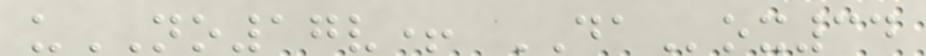uNO17v+ DAox34
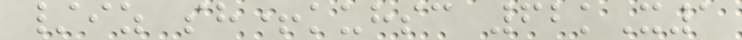/iz sh+kuhsc 62kX1
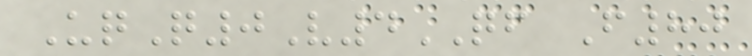UqQ0V4QF F80
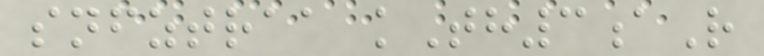snfztraa kTh3aR
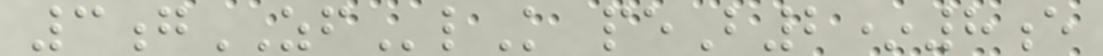3gZFlK peB2*8e
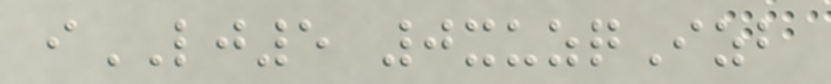iLJ5 0xuzqIzb
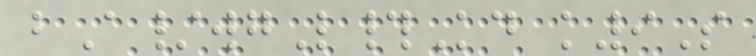bA/wgL#Kd k9S
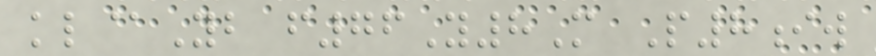kl@Yb f76Y8M P8iw
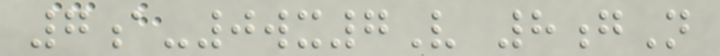7a-0wx7V 8gN
